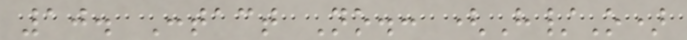10. Contact No.: (H/O)
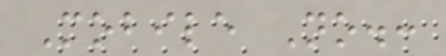Mobile No.:
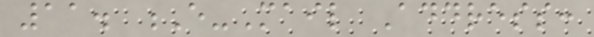11. E-Mail Address:
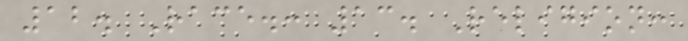12. Race.: 13. Religion:
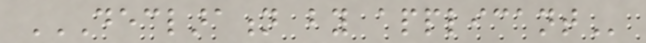DECLARATION BY APPLICANT
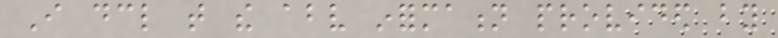I declare that the above information provided by
